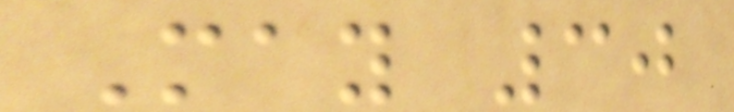May 30
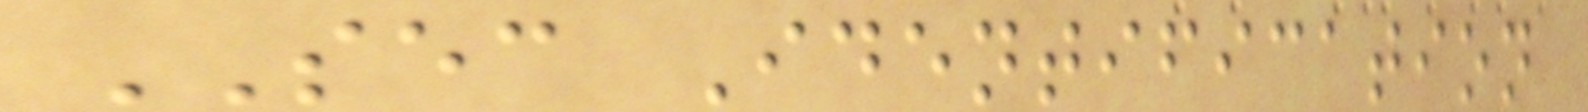SEC Identification
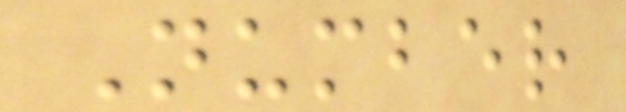Number
